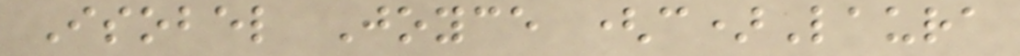Isobel Joyce (c)Laura
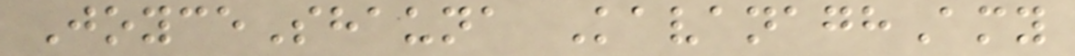JoyceShauna KavanaghAmy
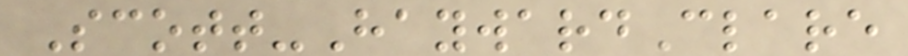Scott-HaywardClare
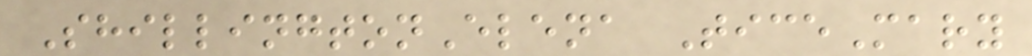ShillingtonElena TiceMary
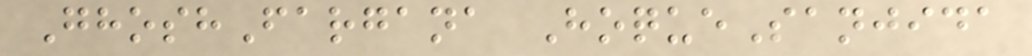GhoshFargana HoqueSanjida
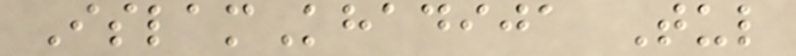IslamKhadija Tul
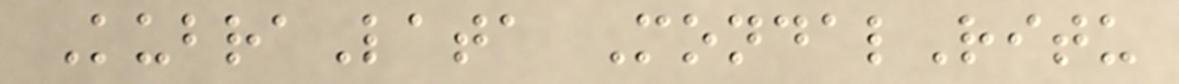KubraLata MondalRitu
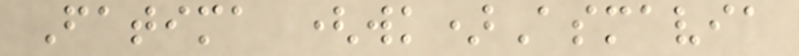Fatima (wk)Asmavia
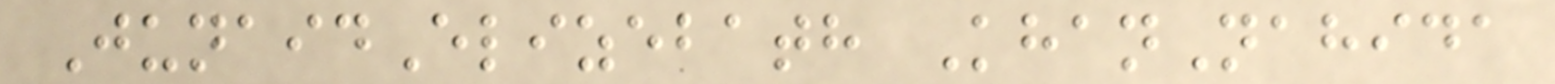JunaidElizebath KhanNahida
